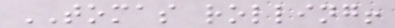TOMAS rolling!
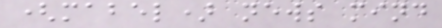(mabel) news mind
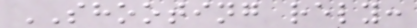SHOOTING rely:
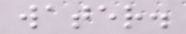water.
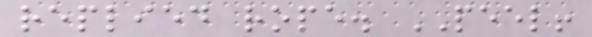replied rope. PEEL!
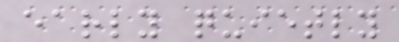early quietly
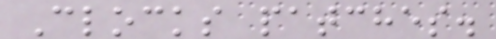Clocks patches.
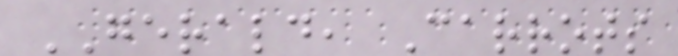GERALD, Carrots
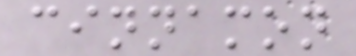cinnamon
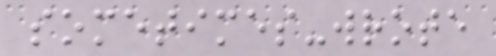sometimes-wrote
